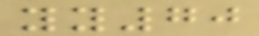yy70
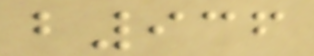b936
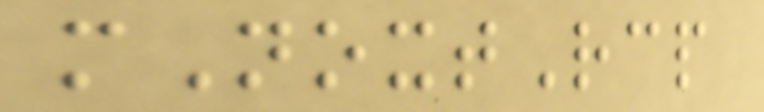mNoxtRcp
